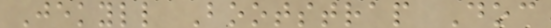Jekyll Bootstrap Doc
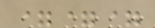===
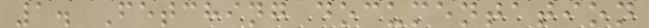1. Fetching documentation
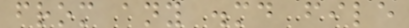from any .md file
